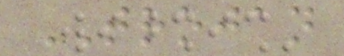TROJAN
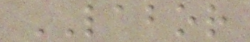LABOR
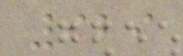929
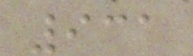931
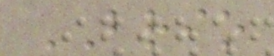BRIO
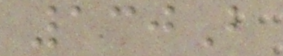130B
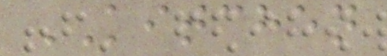KITCHEN
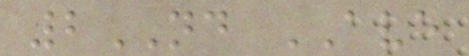2ND AVE
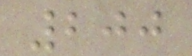200
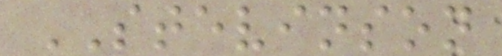STEVINSON
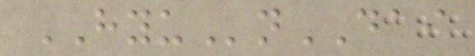HYUnDAI
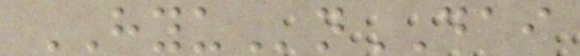HYUnDAI
